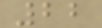22
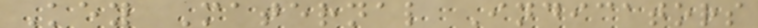Key Maternal Indicators
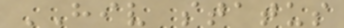HIV status
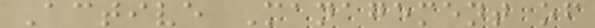Active Management of
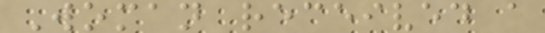Woman received a
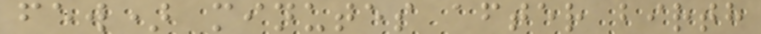few) minutes after birth
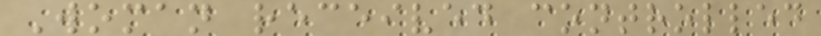Woman received controlled
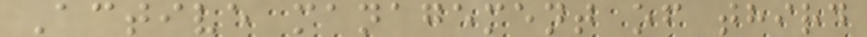Active management of third
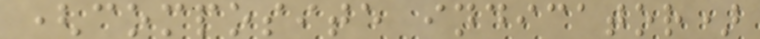(composite indicator)
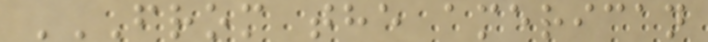FROM THE AMERICAN
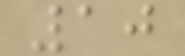10
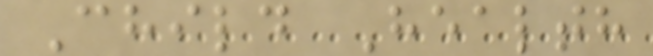Child Health
